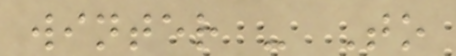winter - To
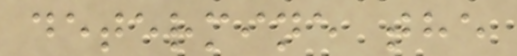determine the
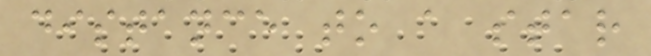distance to a star
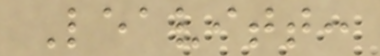Leavitt:
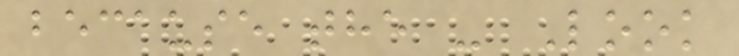because the - Look
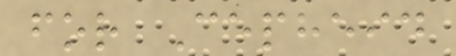for Cepheid
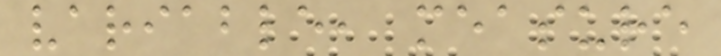variable, measure
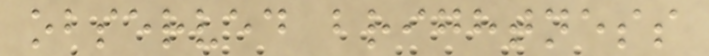observed brightness
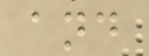and
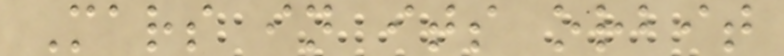Mars in its orbit
